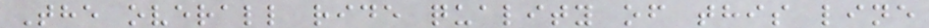The overall ride quality of this line
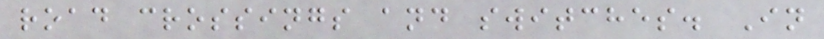road crossings and switches. In
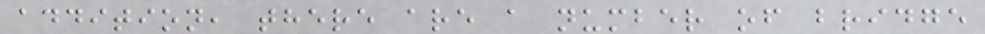addition, there are a number of bridge
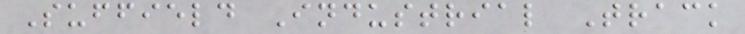Suffield Industrial Track
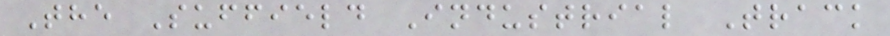The Suffield Industrial Track
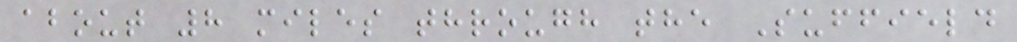about 8 miles through the Suffield
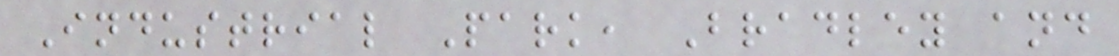Industrial Park, Bradley and
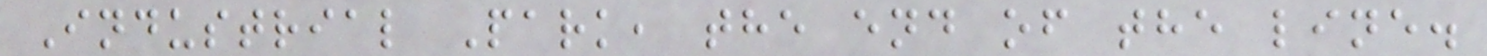Industrial Park, the end of the line.
